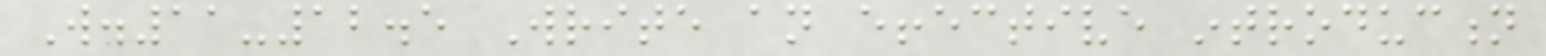W.11-12.5 Write an effective introduction
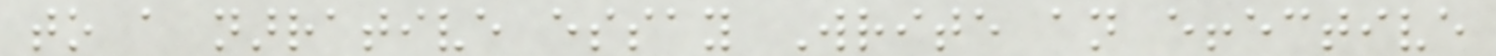to a narrative essay Write an effective
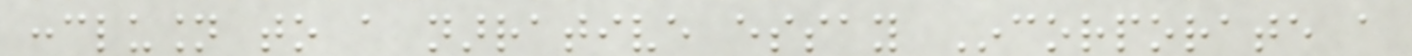conclusion to a narrative essay Incorporate a
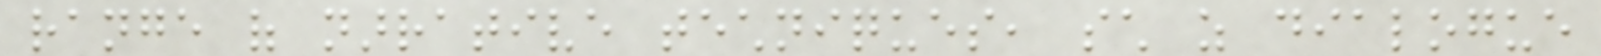range of narrative techniques, such as dialogue
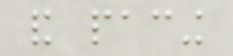and pacing
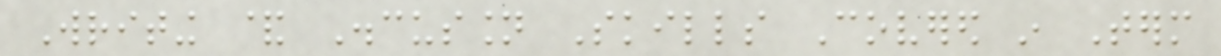Writing & Discussion Skills Covered in Term
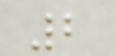2
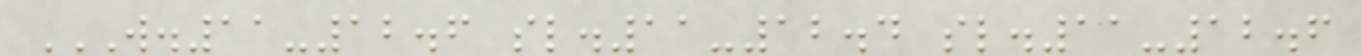W.11-12.6 SL.11-12.4 SL.11-12.6
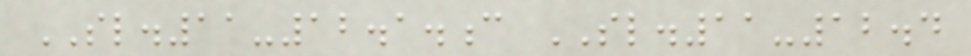SL.11-12.1.c SL.11-12.4
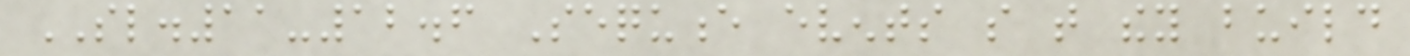SL.11-12.6 Sequence events so that they build
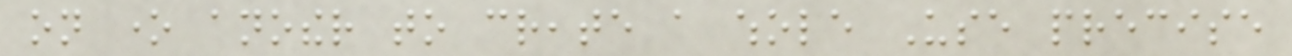on one another to create a whole Use precise
